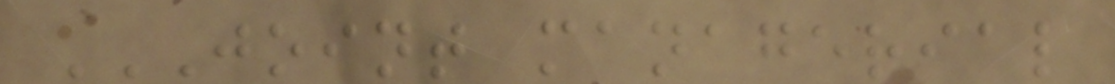JOINT MANAGERIAL
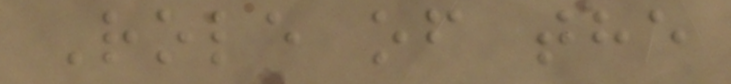Role of the
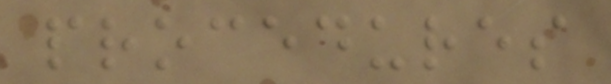procedures
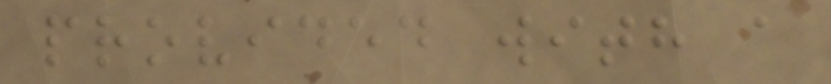provided with a
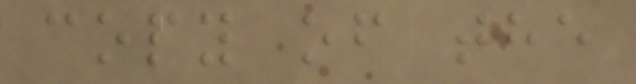copy of the
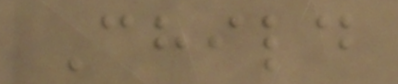Child
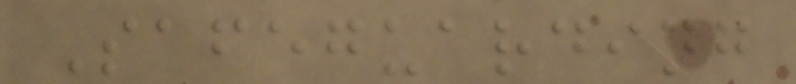Safeguarding
